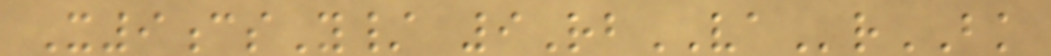X9csY/ 9RbVArBK
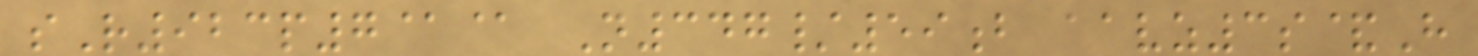sR923p7@@ N347/59b aavz3s&H
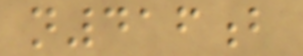n416b
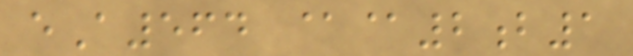eA564 @@2b1
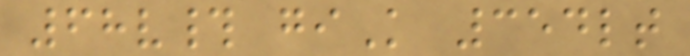68v# giK 354lt
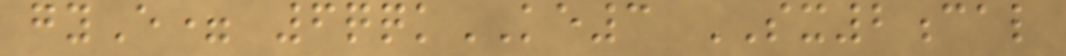gyE= 6qqkKE3 SX2cal
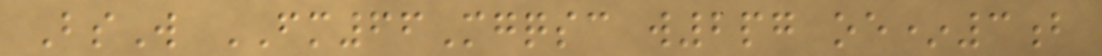BsW FM66Mgqsc w2pg oe*3b
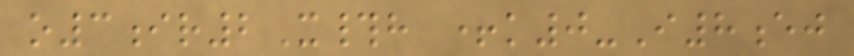o3ir2X#h +k0-I8ej
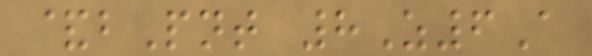&bPnt 8Z6A
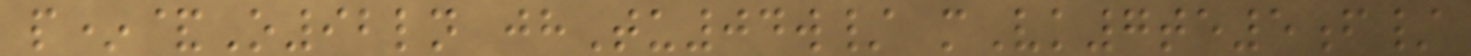p*&O92ln jhTu04w/ mVk7te5f/
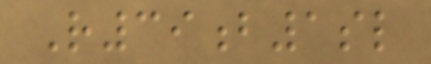R39b1sl
